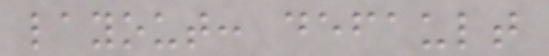layout: default
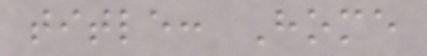title: Home
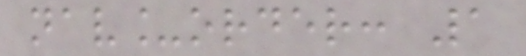nav_order: 1
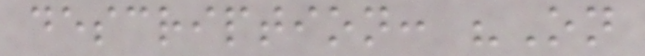description: "On
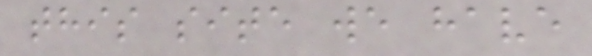this site we have
